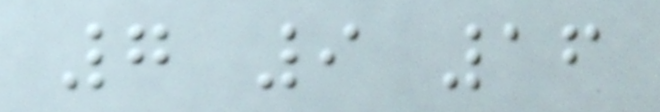7 9 16
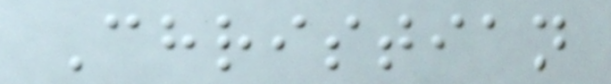Christian
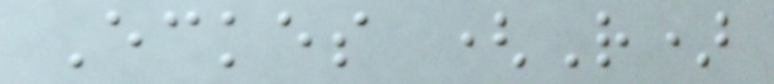Eckes (R)
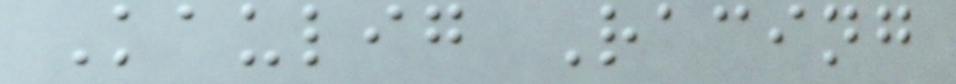Kaulig Racing
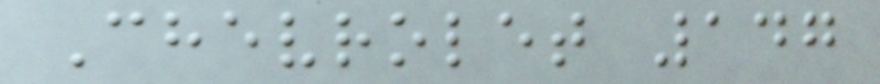Chevrolet 147
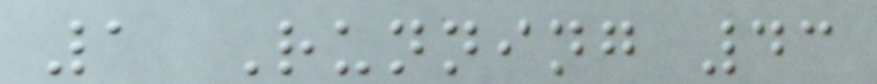1 Running 43
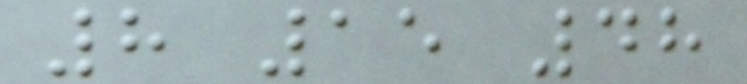8 15 48
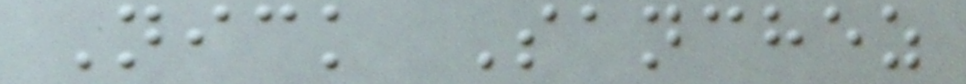Nick Sanchez
